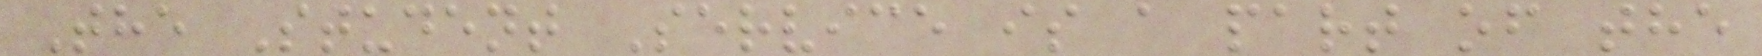The Student Service is a part of the
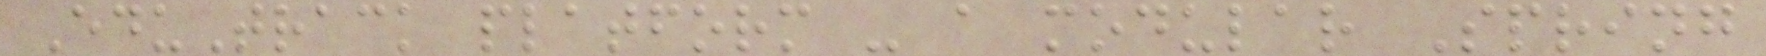EduTrack platform - a modular Spring
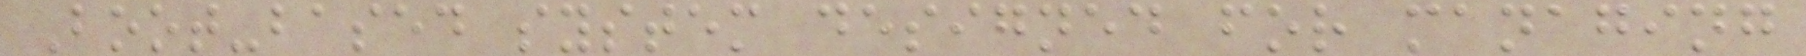Boot-based system designed for managing
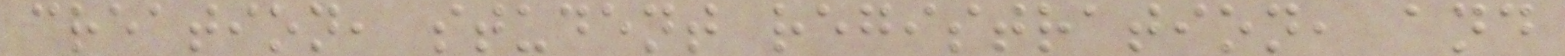creation, student registration, and
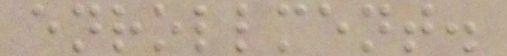enrollment.
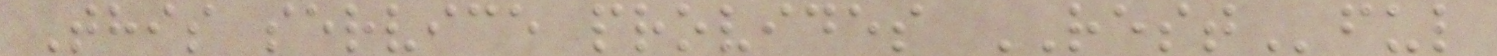This service provides RESTful
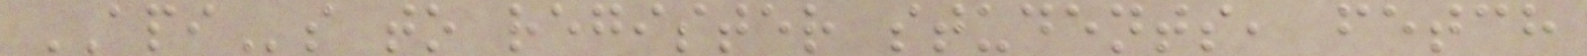APIs to register students, fetch
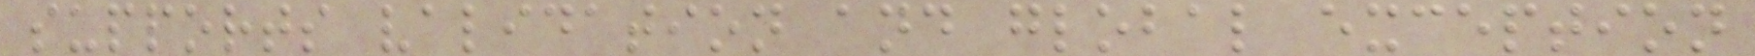supports validation and global exception
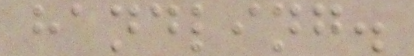handling.
